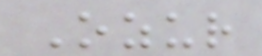Ozur
